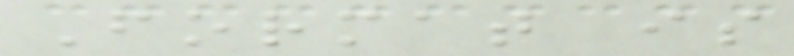Format is
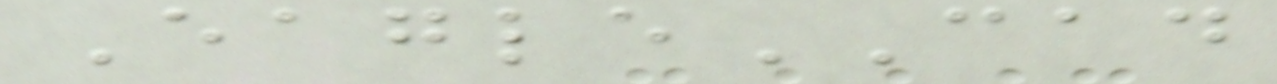EagleCAD
